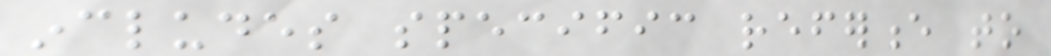includes specific reference to
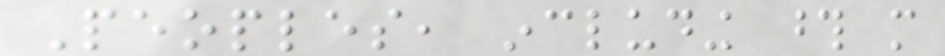Peoples, including those more
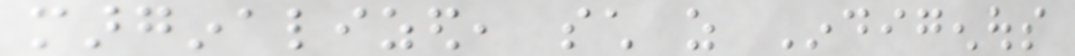marginalized, such as Indigenous
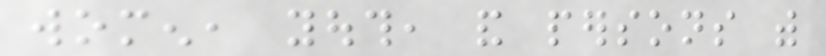women, youth, and persons with
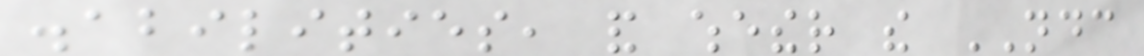disabilities, and whether the NDC
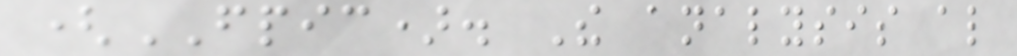(FPIC). The analysis also
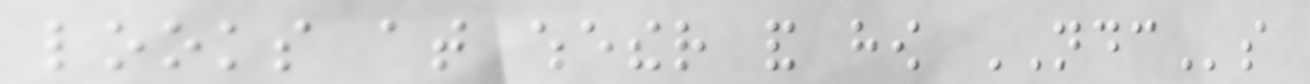looks at whether and how NDCs
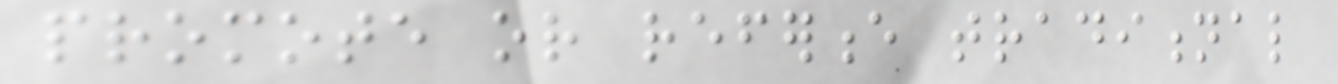promote or reference traditional
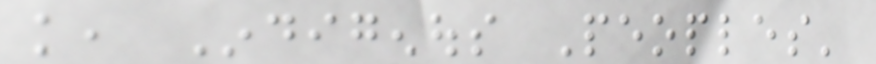knowledge, Indigenous Peoples'
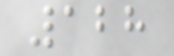128
